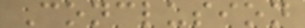Conclusion
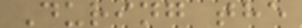During the
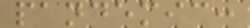pandemic:
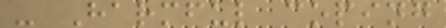- Harmful coping
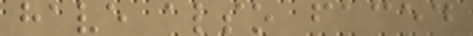have also faced
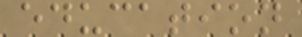education
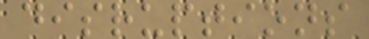disruptions
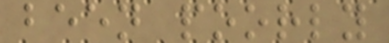been poorly
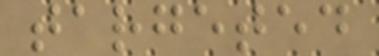targeted
